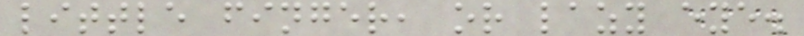little finger, or lazy eye.
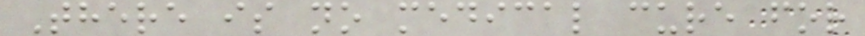There is no medical cure for
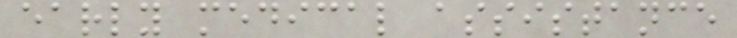early medical assistance
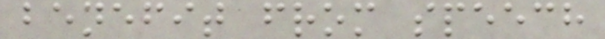benefit from speech
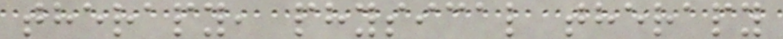therapy, physical therapy
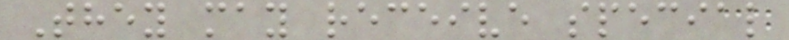They may receive special
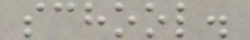school.
